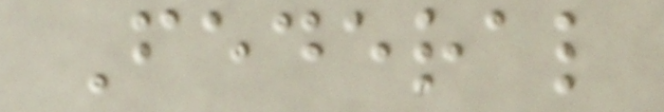Federal
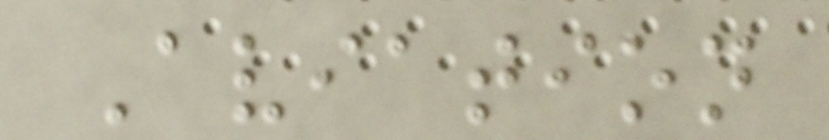Aviation
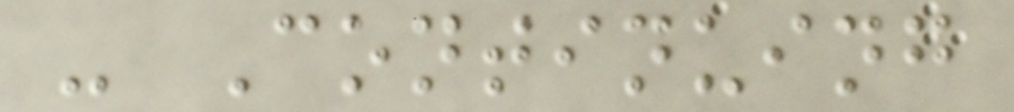- Continuing
